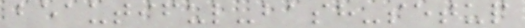beautiful-bash-setup
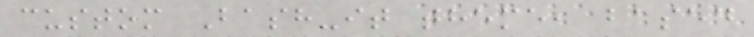custom Bash-it theme, based
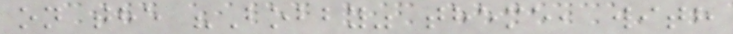on the "Bobby" theme, with
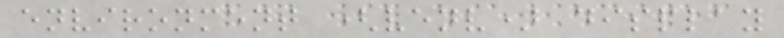environment (venv) display
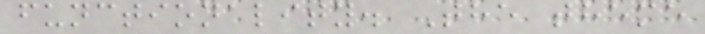functionality. The theme
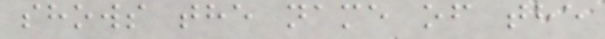shows the name of the
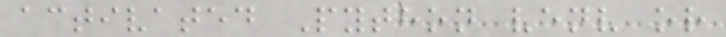activated Python venv or
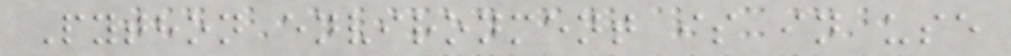Python environment is in use
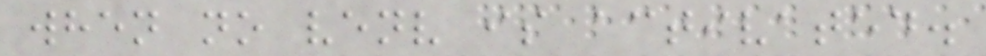when no venv is activated.
